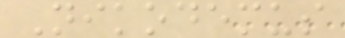Nikodemus
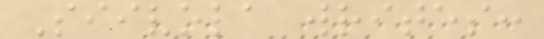Siivola writes:
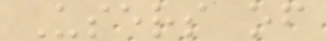Users of
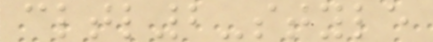cltl2-style
